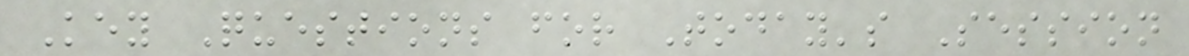Key Questions for Today's Session
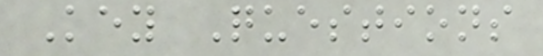Key Questions
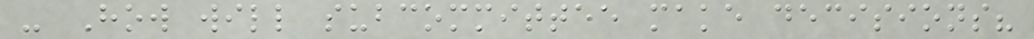- How will subcommittee make decisions?
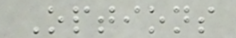Options
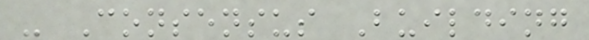- Consensus Building
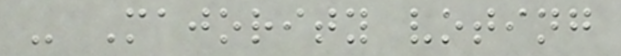- Majority voting
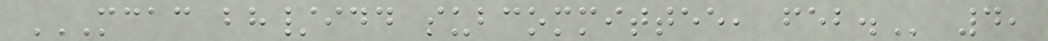MCAC BH/IDD SUBCOMMITTEE, FEB. 4,
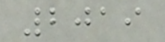2019
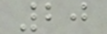20
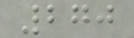270
